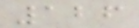126
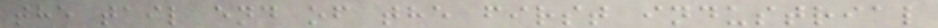the tail end of the first industrial
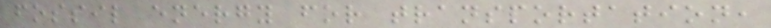fossil energy for transportation,
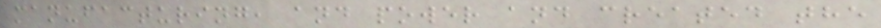manufacturing, and power and created the
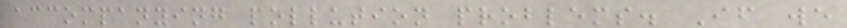accompanying pollution problems. If we
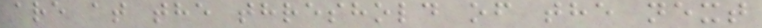are at the threshold of the next
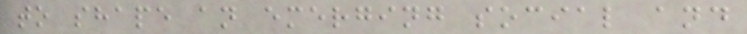to shape an emerging social and
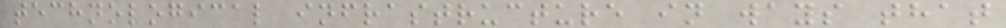technological infrastructure in ways that
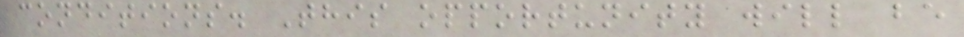conditions. This opportunity will be
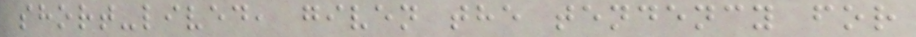short-lived, given the tendency for
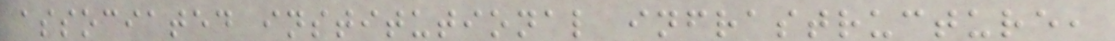associated institutional infrastructure,
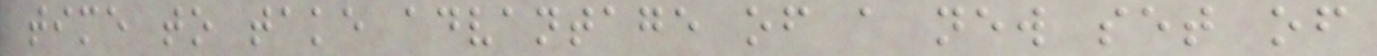time to take advantage of a new set of
